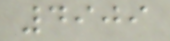4909
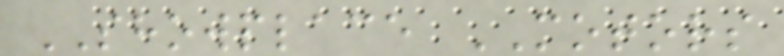SHOWPLACE MOTORS
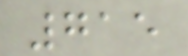715
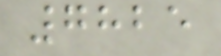7825
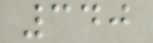340
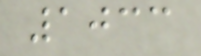1033
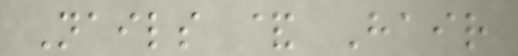Nails & Hair
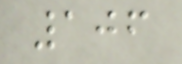106
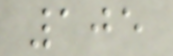105
